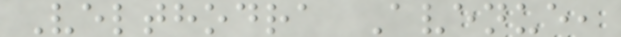Velthodra Avenue,
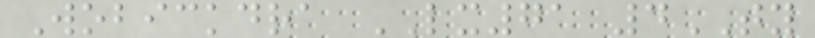Wobickdra LX71 4TY
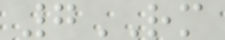7RM
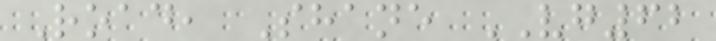Road, Shane VG62
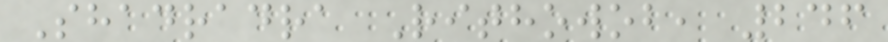Shadradra Rithowob, 246
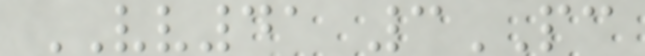VV41 3PC
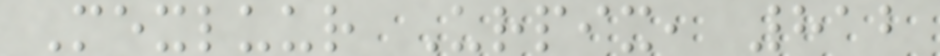Mexluur Urpix, 812
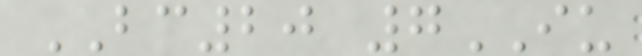BC20 7IU
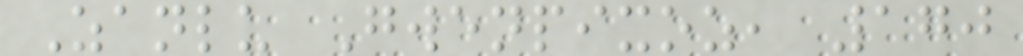Zanlu Gwenpixoz, 170
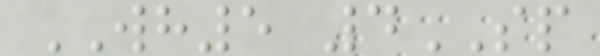WH5 4SP
